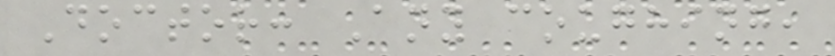Doctor: Any coughing,
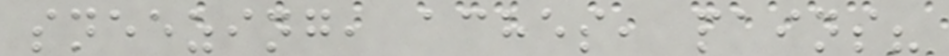sneezing, aches, pains?
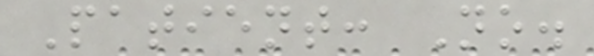Patient: No.
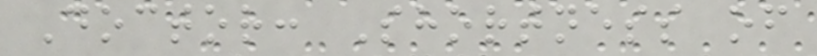Doctor: Shortness of
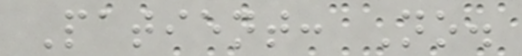Patient: No.
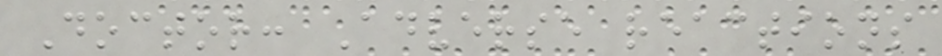Doctor: Adverse reactions
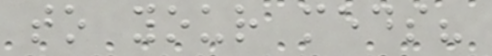to your meds?
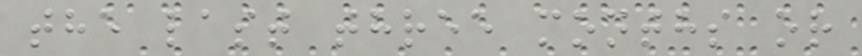the last three months or
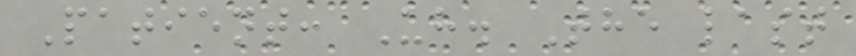Patient: Uh. The last
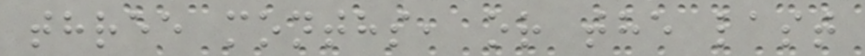three months, or the last
